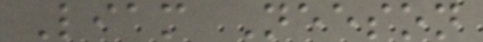Liam Neeson
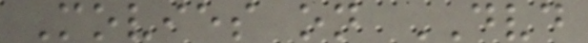Movies on DVD
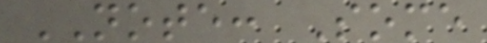NOTE: Some
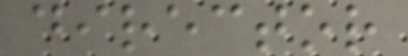director
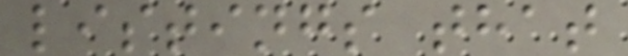listings that
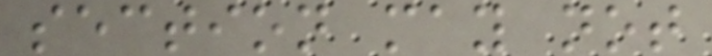section may not
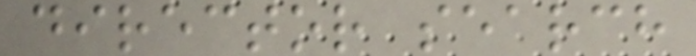director search
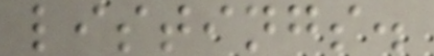listings.
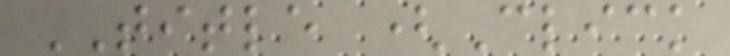TITLE (Click
